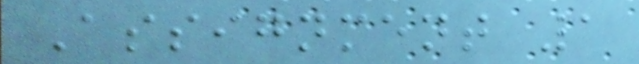Assignment 1
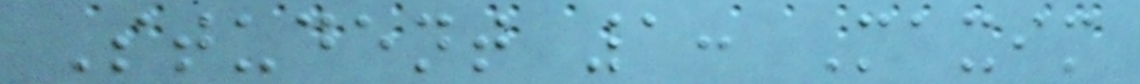Student 1: Maxim
